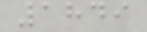1849
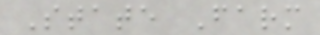State Farm
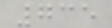735
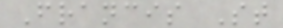Francis St
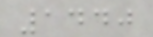1440
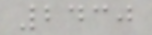2430
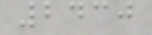2430
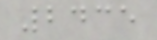2435
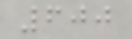600
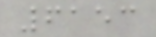6153
